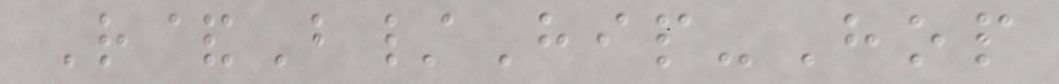R&B/Hip-Hop
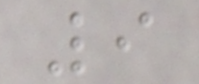9
